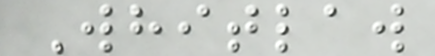Whitlaw
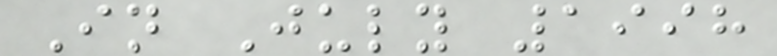In July 1998
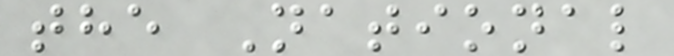the National
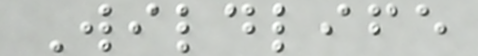Wildlife
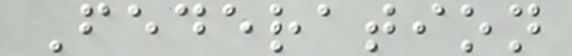Federation
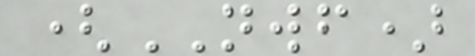(NWF)
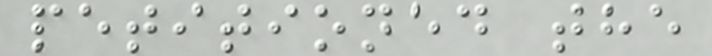petitioned the
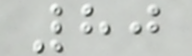80
